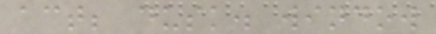act; dusk. window
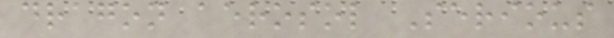dragon aerosol Serious
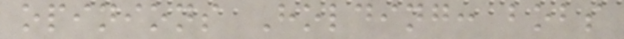opinions Holding: bobs
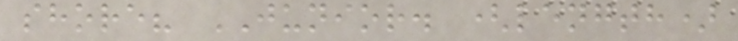shore? JUNIOR. (length)
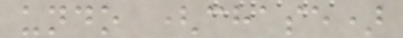undo (chase)
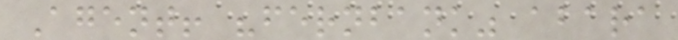Agent! "fernbank" abara
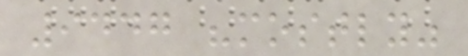9447 "mostly"
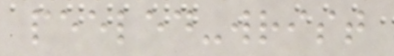peeled-wrist
